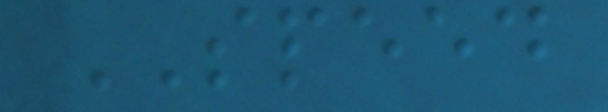SPEED
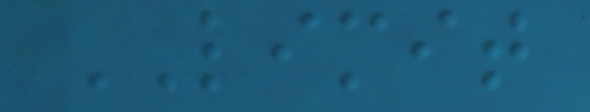LIMIT
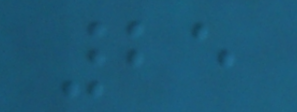25
